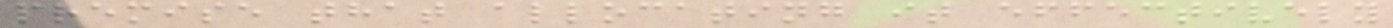premise that allocating it effectively
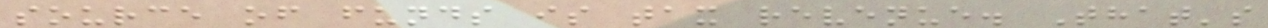source of funds is tax revenue. That's
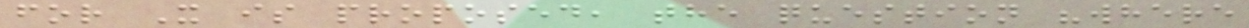for X is proposed, the question "where
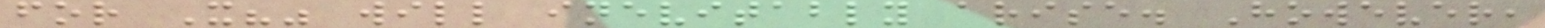for X?" will inevitably arise. However,
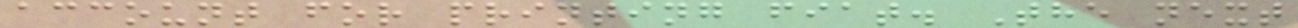account for printing fiat. The next
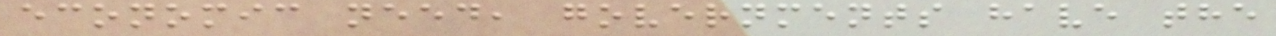economic need, governments have the
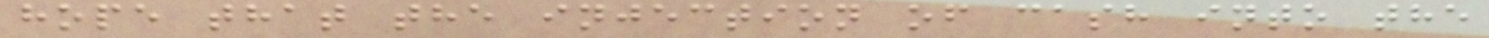hope that the injection of cash into the
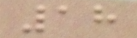18
